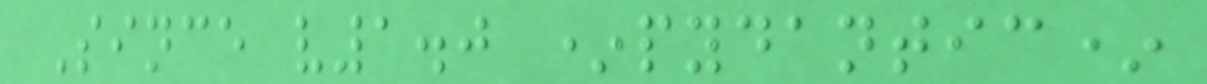Since v1.0 *pydantic*
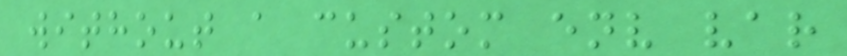without a custom env var
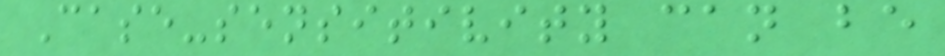Case-sensitivity can be
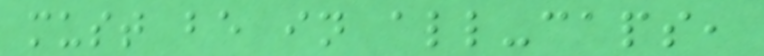must be in all-caps,
